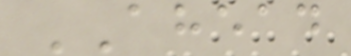AHEAD
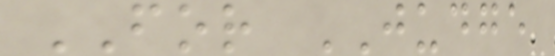FOR JUDGE
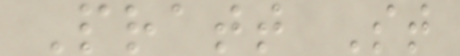Pratt St
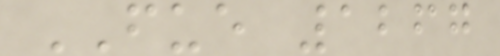FUE 1267
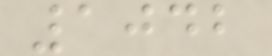1042
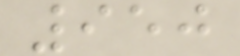950
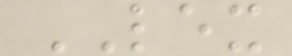LEX
